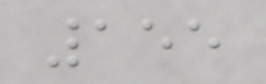155
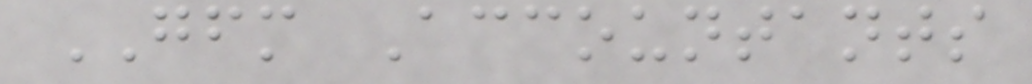GFM Accountants
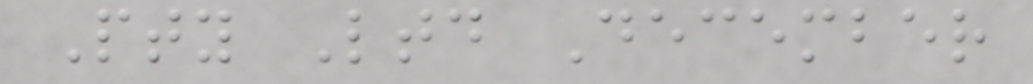Pty Ltd December
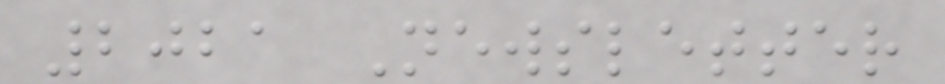2021 Newsletter
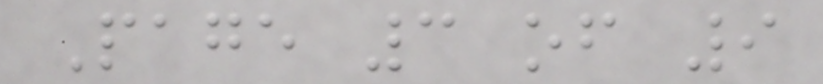Page 3 of 9
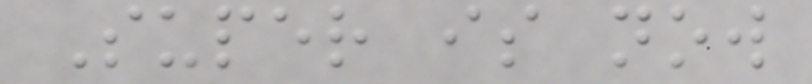Super is now
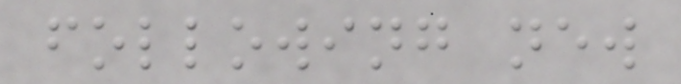following new
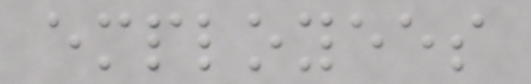employees
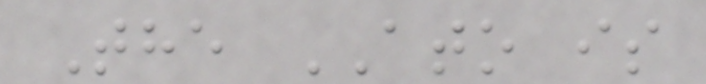The ATO is
